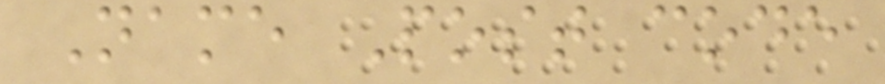Name Post code
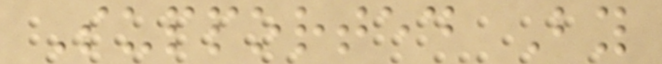Supported By
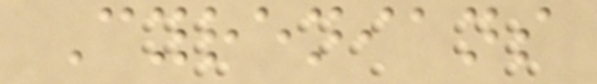Cyrenians
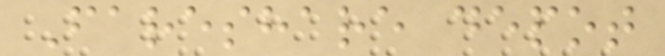Fareshare depot
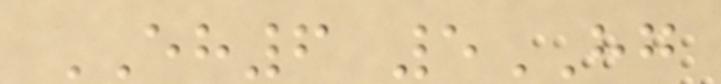EH6 5HG
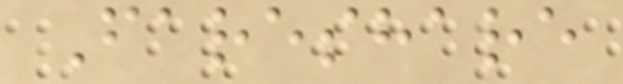Fareshare
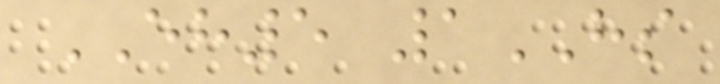EH5 1HS
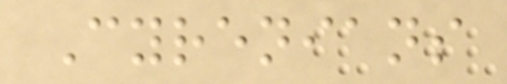Cyrenians
